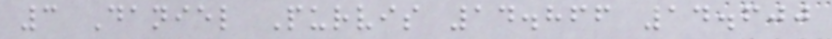3 Daniel Purvis 14.866 14.600
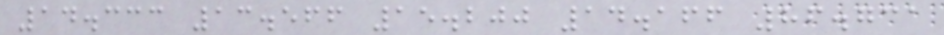14.333 13.566 15.200 14.166 86.731
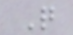Q
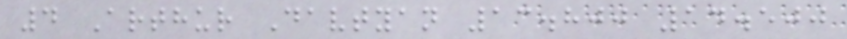4 Arthur Davtyan 13.800 14.500
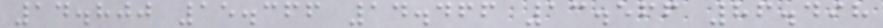14.800 15.366 14.466 13.566 86.498
